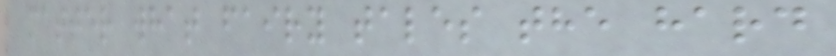matter what fairy tales the hard
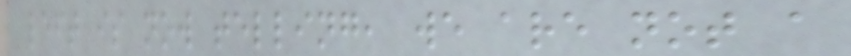left is now telling, we are not a
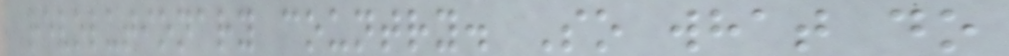revolutionary country. So what do
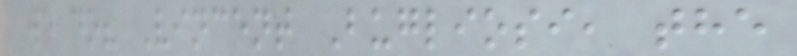we do? Vincent Bugliosi, the
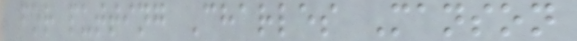for putting Charles Manson
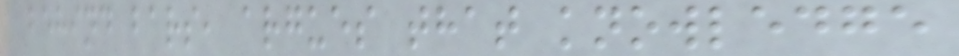behind bars, argues that knowledge
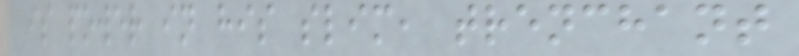is power in his slim, trenchant
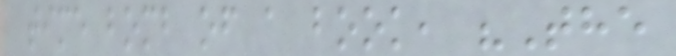time bomb of a book, "The
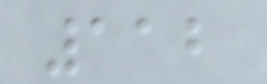112
